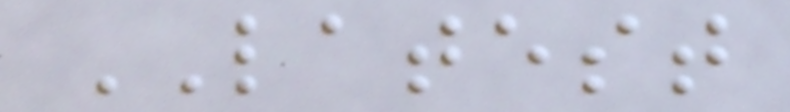LATEST
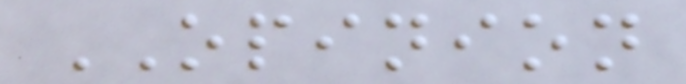OPINION
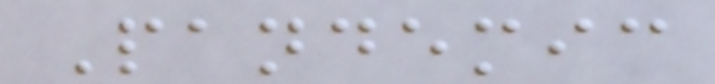Pandemic
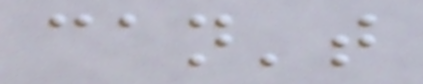can't
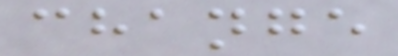change
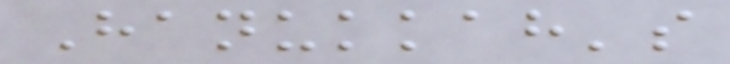Hanukkah's
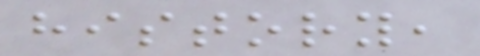history,
